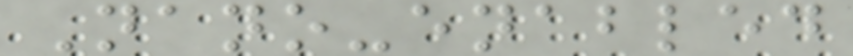Nano-enabled
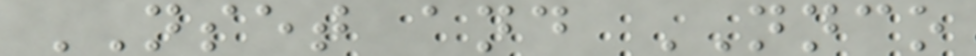NSET and NNCO
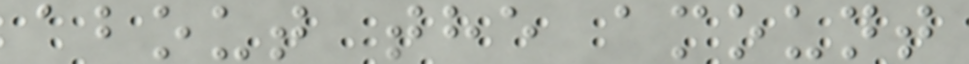about the amount
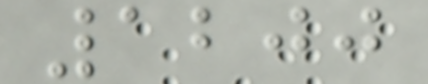1200
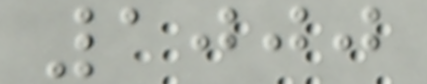1000
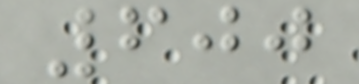600
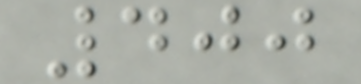400
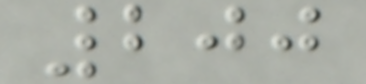200
